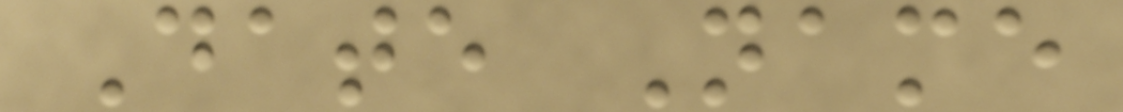Date Name
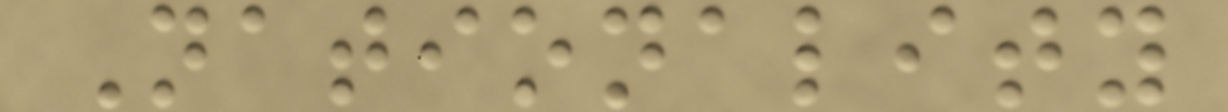Nationality
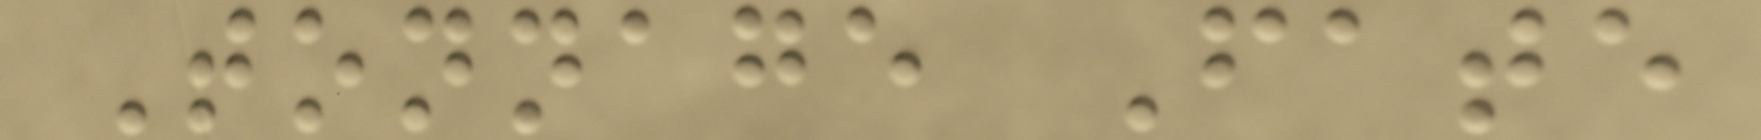Tonnage Fate
